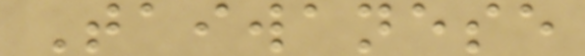Taiwanese
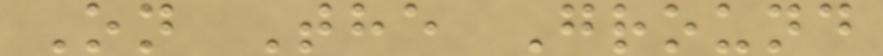On The Ground
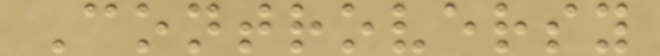Controversy
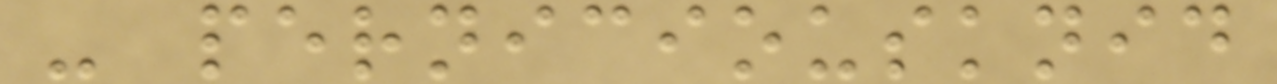- perniciousknid
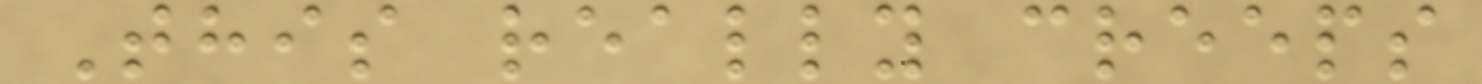This really creeps
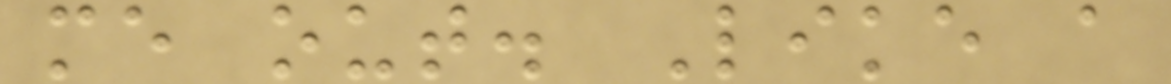me out. Like a
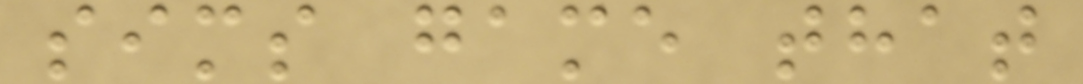sims game that
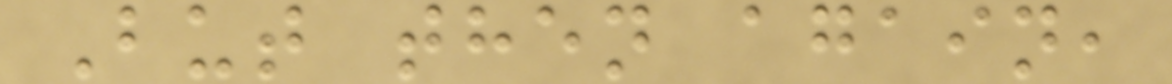But then again,
